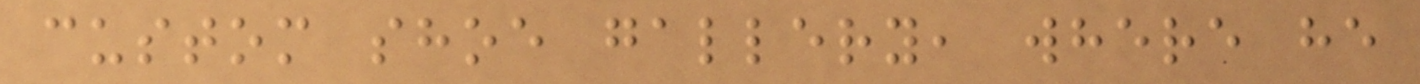custom shoe gallery, where he
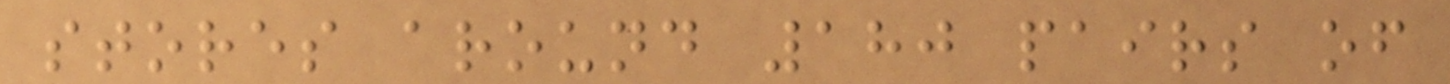stores around 180 pairs of
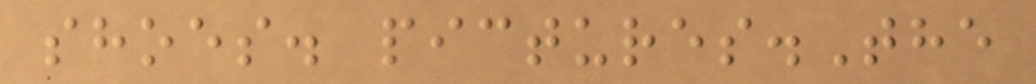shoes. pictures.The
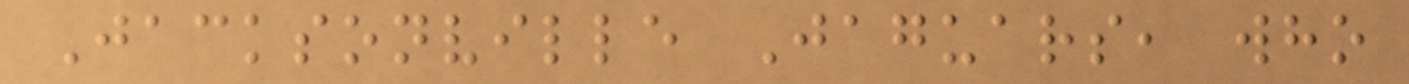Jacksonville Jaguars, who
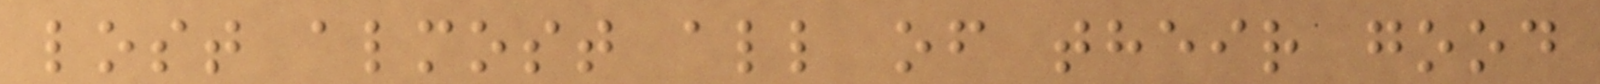lost almost all of their good
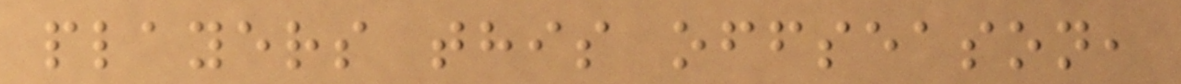players this offseason,
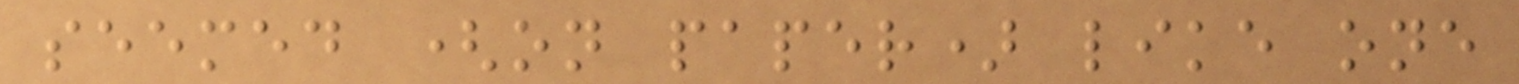seemed (on paper) like one
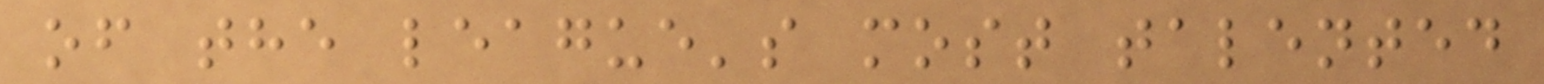of the league's most talented
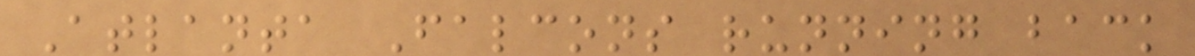Atlanta Falcons running back
